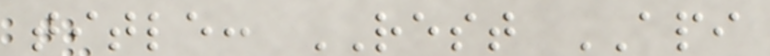title: REST API
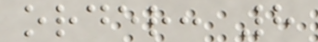order: 8
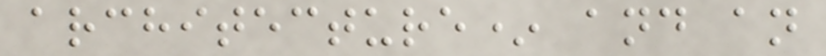architecture* and an
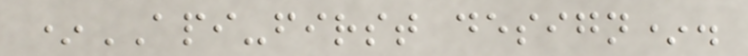*API-first design*.
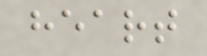heart
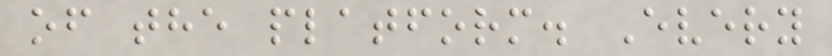of the platform. Every
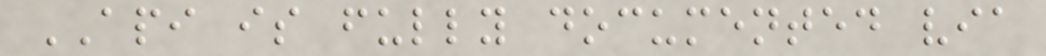API is fully documented via
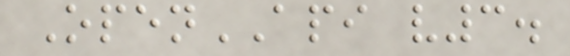OpenAPI v3.
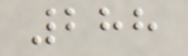288
